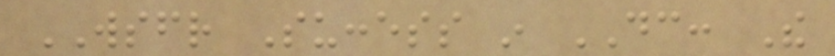WSFR Success in DC: The
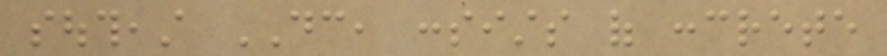southeast DC, consists of concrete
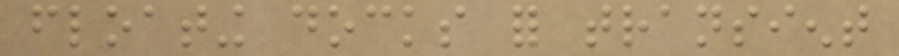floating docks for transient
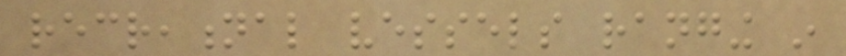recreational vessels ranging in
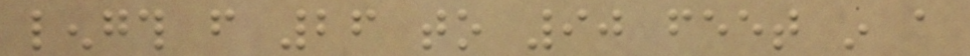length from 26 to 90 feet in a
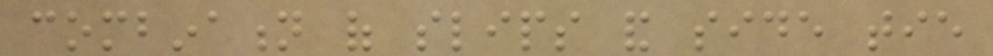combination of slips and side tie
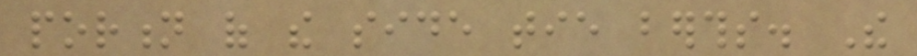portion of the side tie berths. The
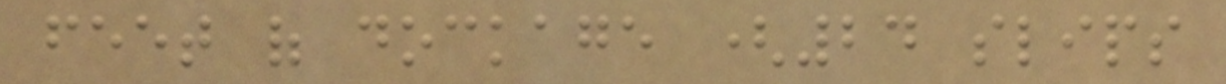feet of dockage (24 slips
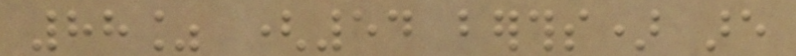88% (54 berths) are
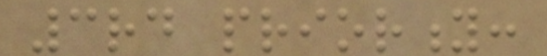3rd priority:
